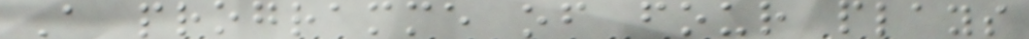A programme of four plays
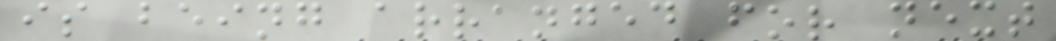is being arranged for next
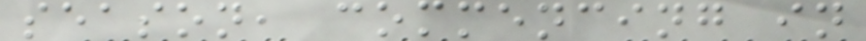season, commencing in
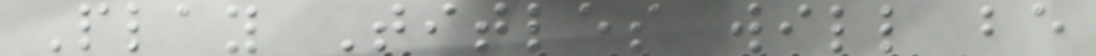Play Titles will be
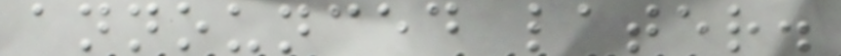announced later.
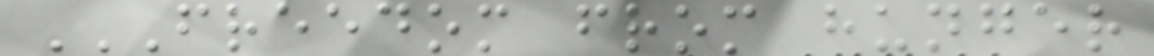FREEDOM FROM HUNGER
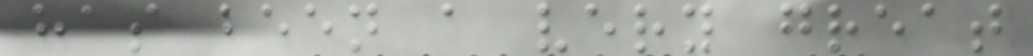has been a very great
